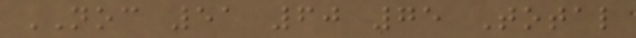NOC 51 60 75 Total
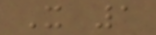X 1
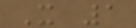X 1
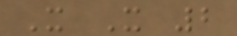X X 2
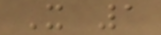X 1
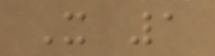X 1
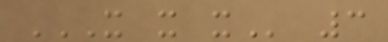X X X 3
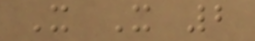X X 2
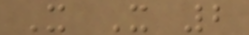X X 2
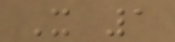X 1
